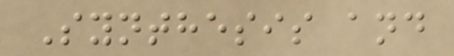Synthesis and
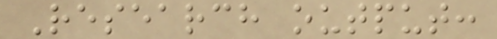Research output:
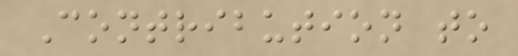Contribution to
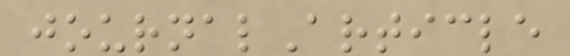journalArticle
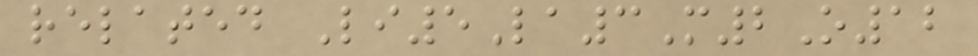related Li5La3M2O12
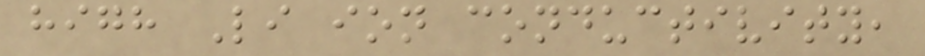high Li ion conductivity,
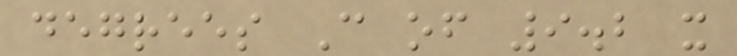degrees C of 9.2 x
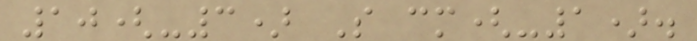10(-3) S cm(-1).
